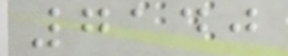7140
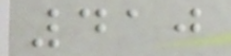410
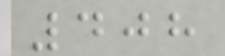408
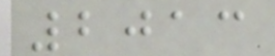2013
